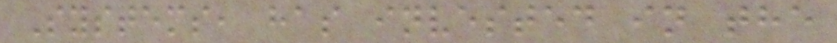Systems, has invested in the
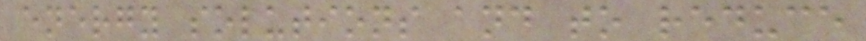energy solutions and to reduce
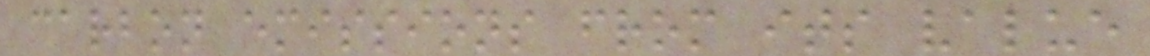carbon emissions from its value
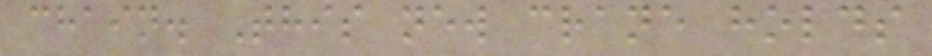chain. This new crane holds
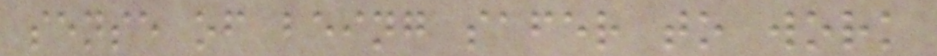sense of being safer to work
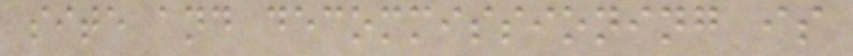site and decommissioning is
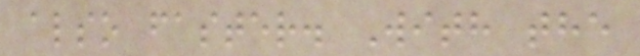also faster. With the
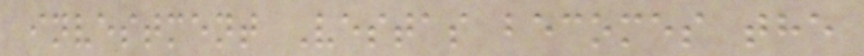investment Vestas becomes the
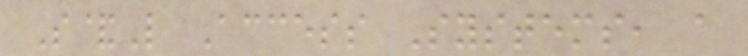S&L Access Systems, a
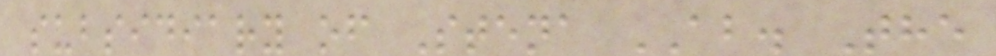subsidiary of Stena AB. The
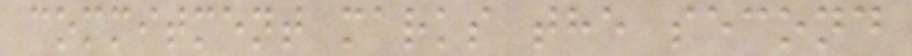commitment marks the second
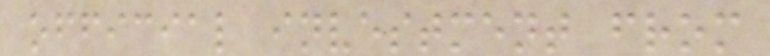official investment from
